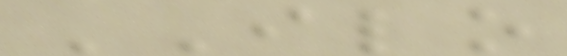ILO
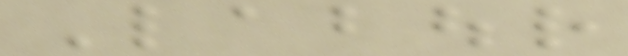Labour
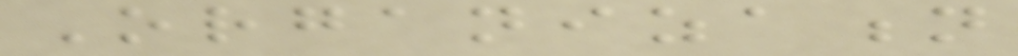Organization
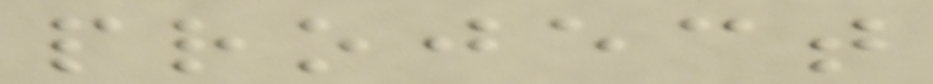project
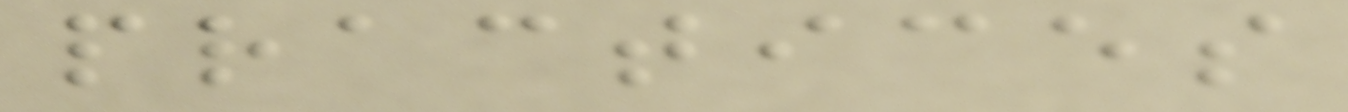practices
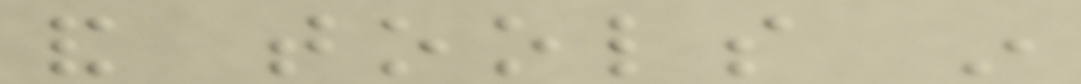and tools in
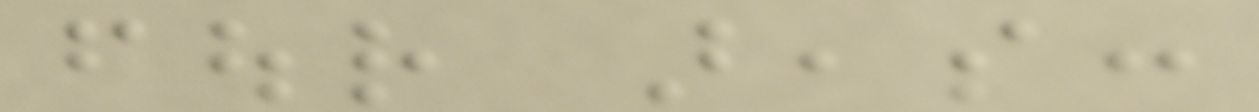four areas:
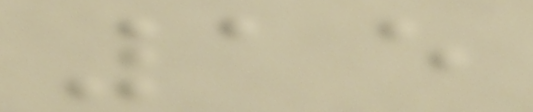15
